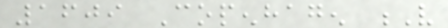1609 Copenhagen V
